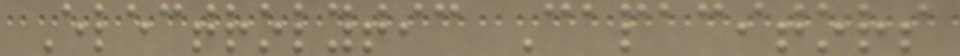Electrolytic Capacitors
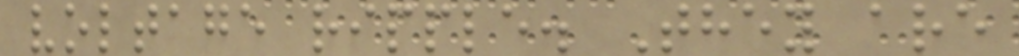voltage ripple. They are
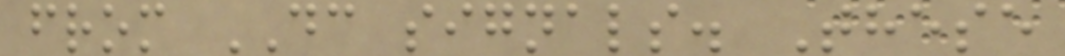from DC signals. These
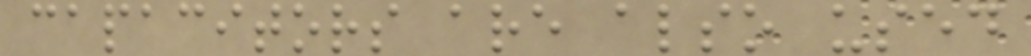capacitors are also used
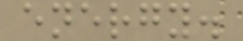energy.
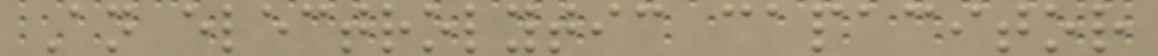An electrolytic capacitor
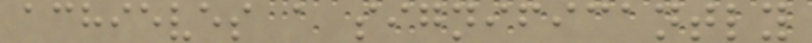achieves a significantly
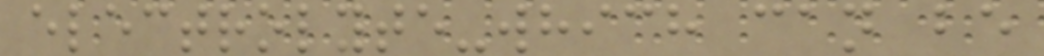electrolyte-which can be
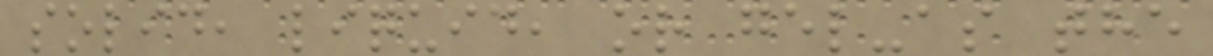solid, liquid, or gel-as the
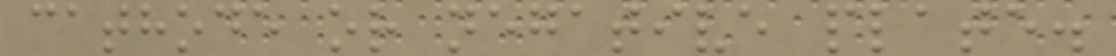cathode or negative plate.
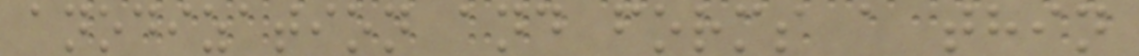anodization and forms a thin
